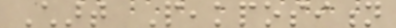Chart Peakposition
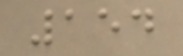154
